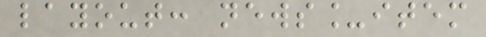layout: news_item
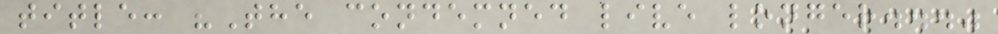title: "The condemned live longer..."
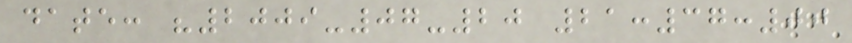date: "2009-07-20 21:37:00
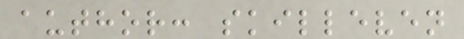author: skilleven
